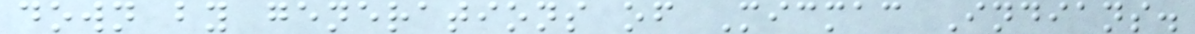down by generations of Micmac Indians.
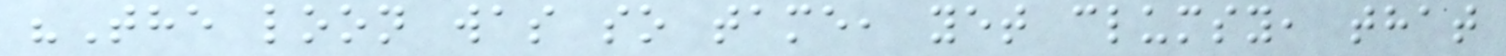"The loon was so tame, yet clumsy, that
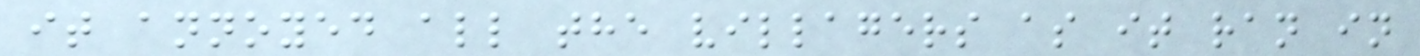it annoyed all the villagers as it ran in
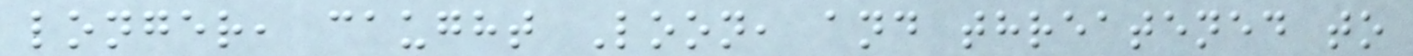longer, caught Loon, and threatened to
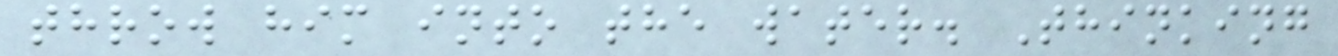throw him into the water. Thinking
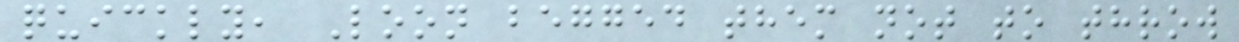quickly, Loon begged them not to throw
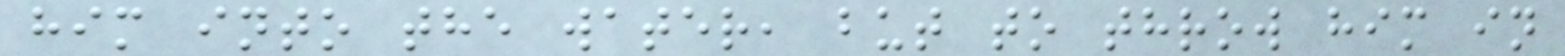him into the water, but to throw him in
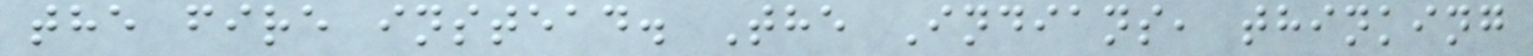the fire instead. The Indians, thinking
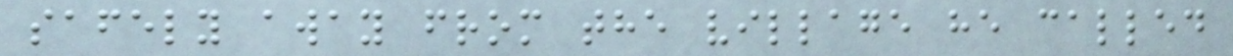safely away from the village he called
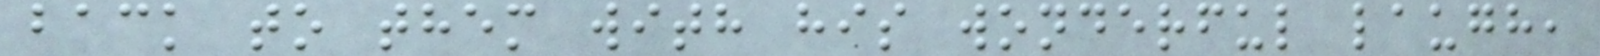back to them with his wonderful laugh,
